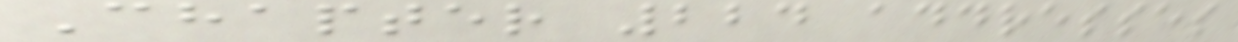Chapter 224 addresses
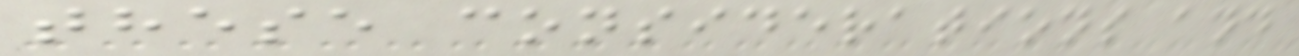these considerations and
